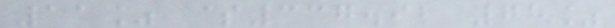11% $337.92 78%
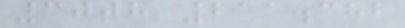30th 211.382
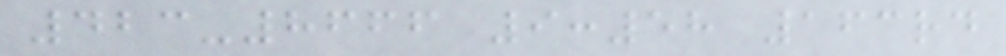423-8666 9:58 163rd
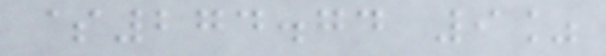$274.74 9%
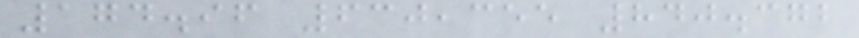174.96 630,355 840.372
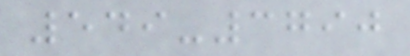549-3790
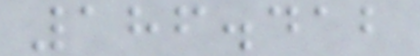186.412
